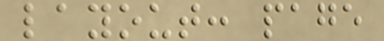layout: page
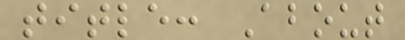title: About
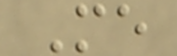Me
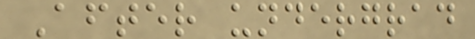After undergrad
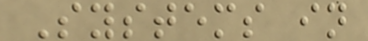Systems in
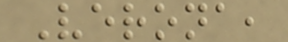Verona,
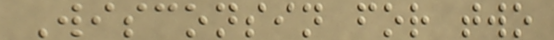Wisconsin for two
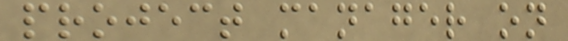project manager on
